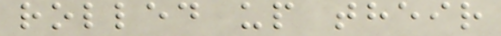rolled up their
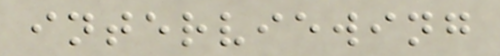interviewing
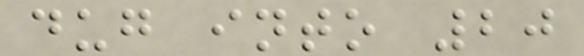dug into 20
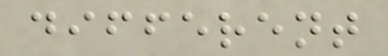different
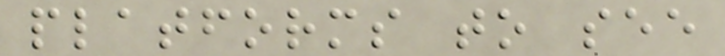platforms to see
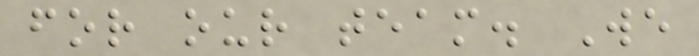for our team. We
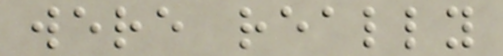were really
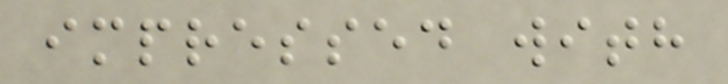impressed with
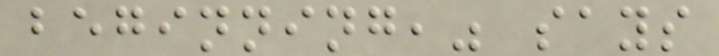beginning," says
